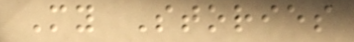My Stories
